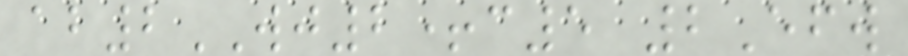ab2WJ2+c5 2Efw
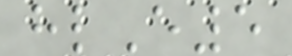hlE5
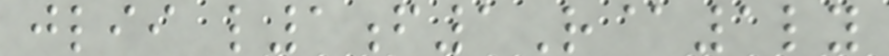jlii l1f1R@1ly
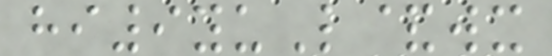hi9yuL&wx
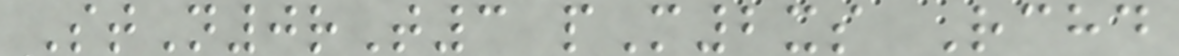StN0rT3 pM2xs Rchd
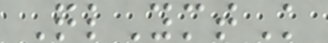QlYmtK
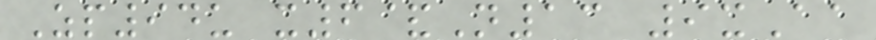Zp94u x6&N13 9xAa
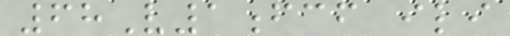68V1fcf ili
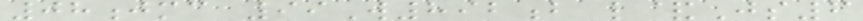08jmc 99W892b l&Js6
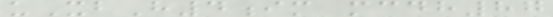uXbH4im mcdh87
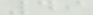49
